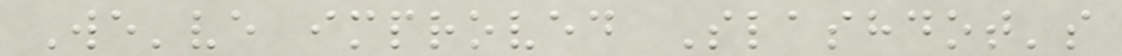We've improved Slashdot's
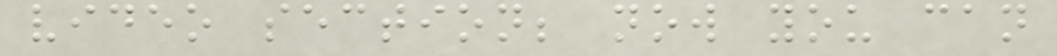video section; now you can
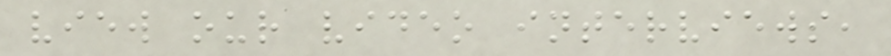view our video interviews,
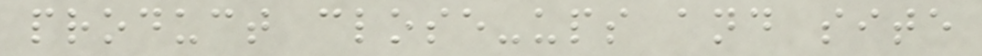product close-ups and site
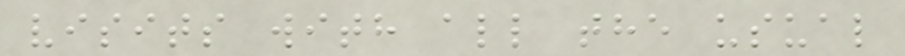visits with all the usual
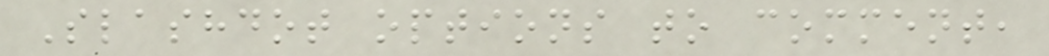Slashdot options to comment,
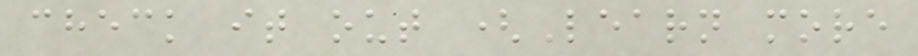check it out (Learn more
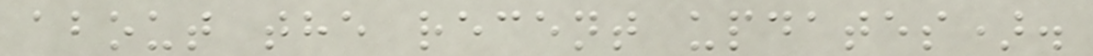about the recent updates).
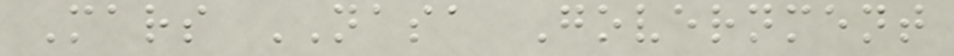Mars NASA Government
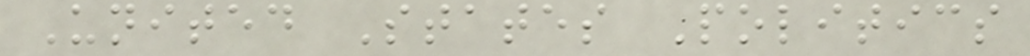United States Politics
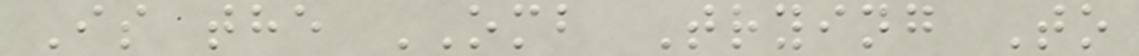Is the OMB Trying To
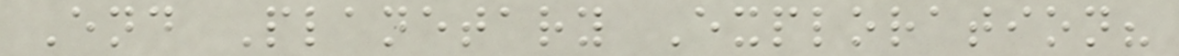End Planetary Exploration?
